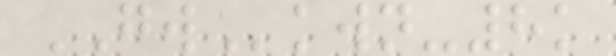GWkwn-8k
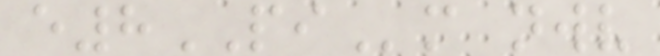e8PIm nwv
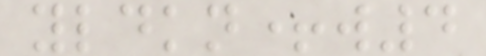yldkn+w4
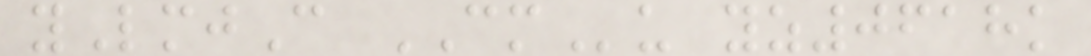yLmjC CMu yz0618k
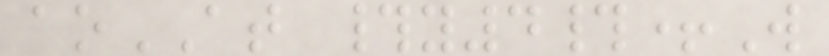aoAT #y4#+W
